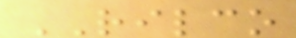RILCO
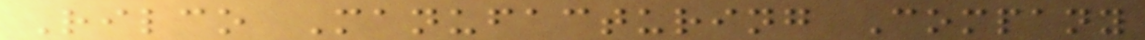Rilco Manufacturing Company
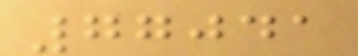77041
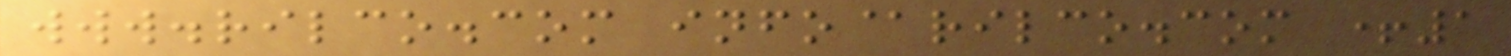www.rilco.com info@rilco.com +1
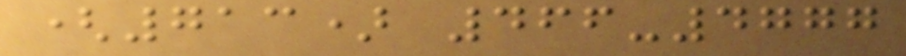(713) 466-4777
